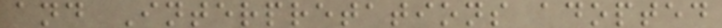and Interpretations adopted
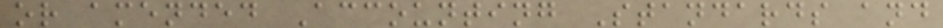or amended Accounting Standards and
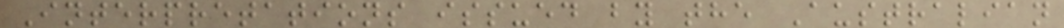Interpretations issued by the Australian
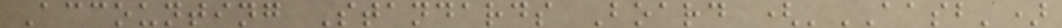Accounting Standards Board ('AASB')
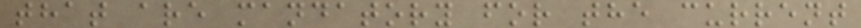that are mandatory for the current
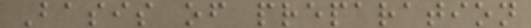Basis of preparation
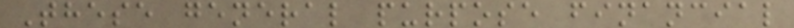These general purpose financial
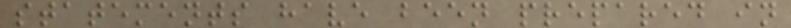statements have been prepared in
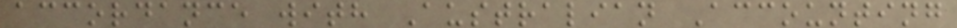accordance with Australian Accounting
